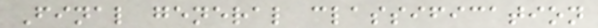Final general classification
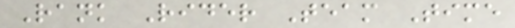Rank Rider Team Time
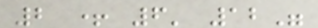2 + 6' 12"
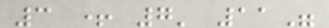3 + 7' 11"
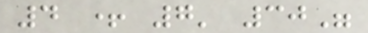4 + 7' 30"
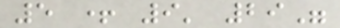5 + 9' 29"
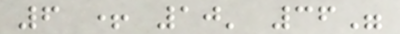6 + 10' 36"
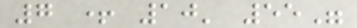7 + 10' 55"
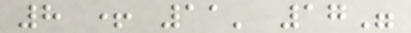8 + 11' 17"
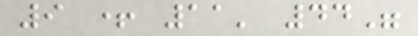9 + 11' 44"
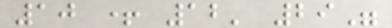10 + 12' 29"
